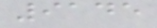9145
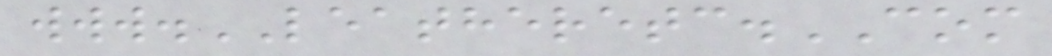www.LEATHERETC.COM
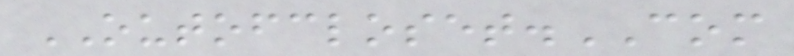OUTOFCLOSET.COM
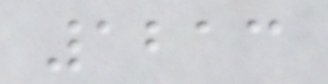1213
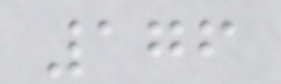176
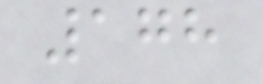178
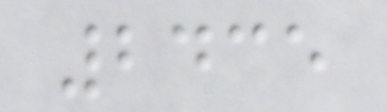2435
